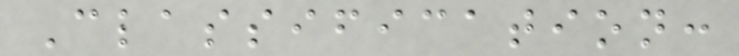Classification:
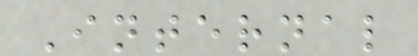Internal
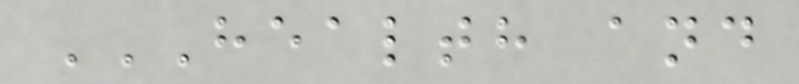HEALTH AND
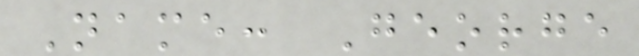Name: George
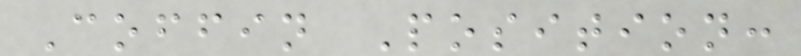Coffin Position:
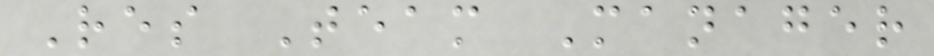Res Team Manager
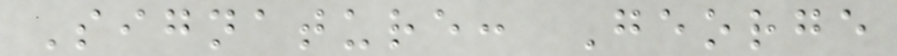Signature: George
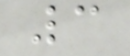3
